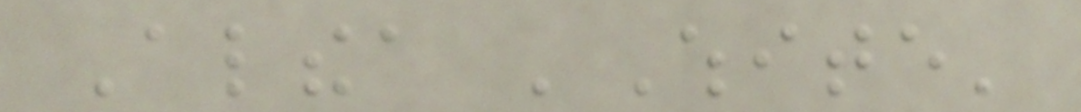Althea 'White'
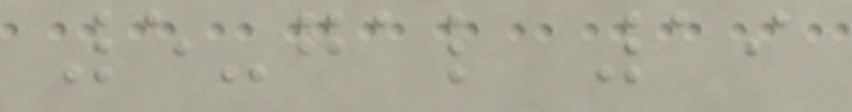5-gal 19
